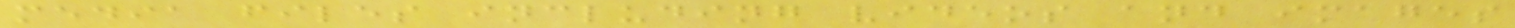media files including videos and images
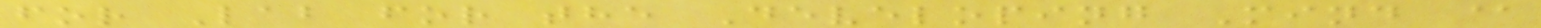for Lab for the Developing Mind @
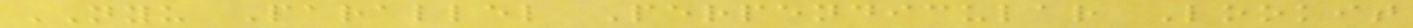NYU Parallel Perpendicular Lookit
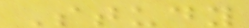Study
